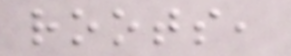roots,
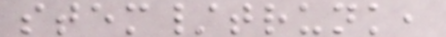stem/trunk,
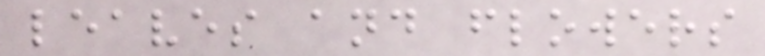leaves and flowers
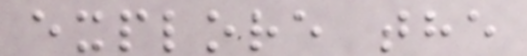explore the
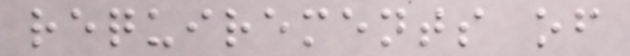requirements of
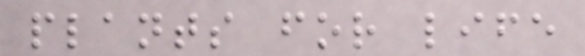plants for life
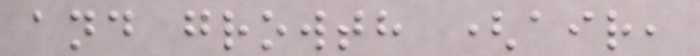and growth (air,
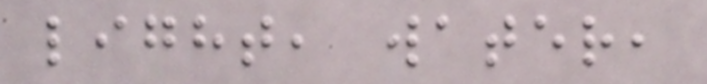light, water,
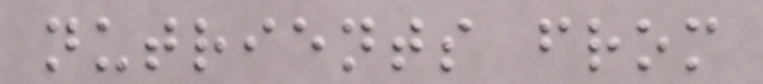nutrients from
